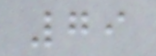79
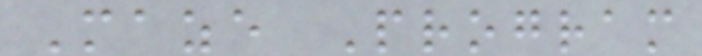Maze Program
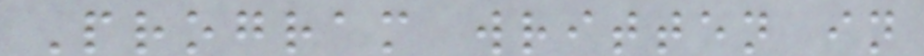Program written in
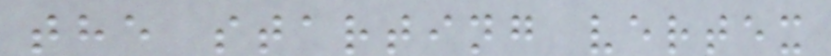the starting vertex
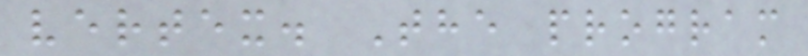vertex. The program
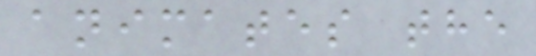animates the
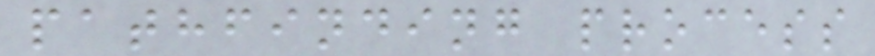pathfinding process
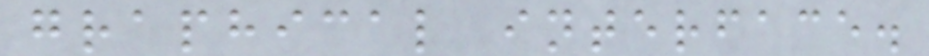graphical interface.
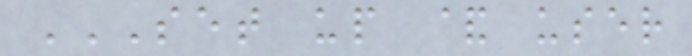SET UP & USER
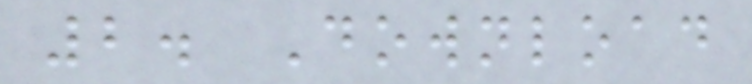2. Download
